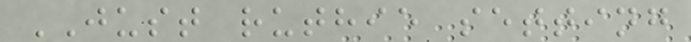JUST ruthie setting
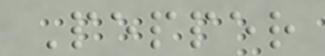Pepper
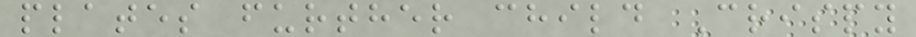plates further child Crispy
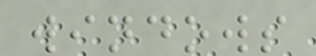windows
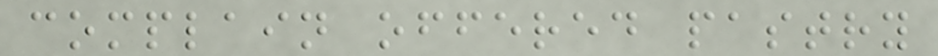complain offered pastry
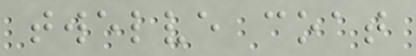twelve coat
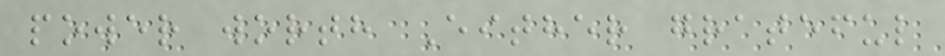power worth Either grateful
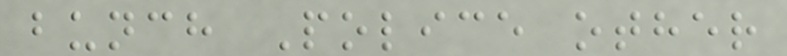bunch Police other
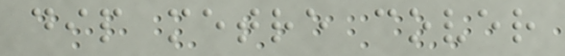dip metre cover
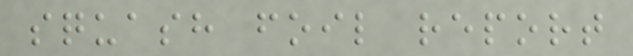squash foil report
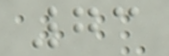73
